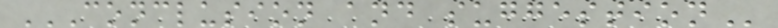CONCLUSION AND SUGGESTION
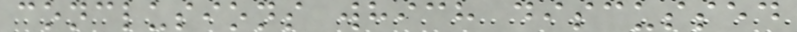conclusions which discussed
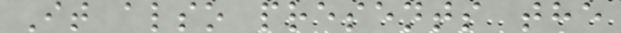It also presents the
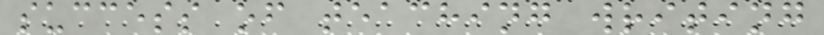success of teaching writing
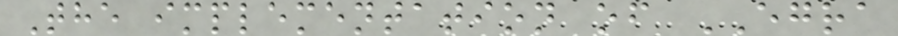The implementation of EGRA
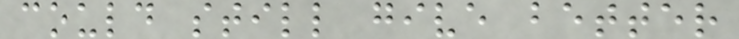could still give better
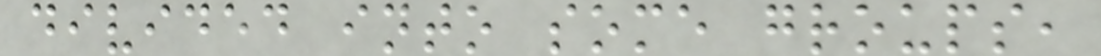divided into some groups,
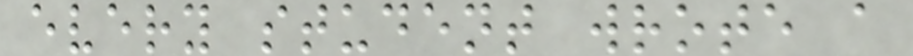every student wrote a
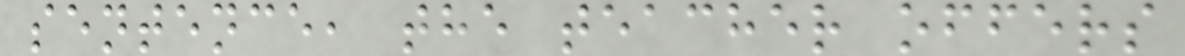sentence, the teacher offers
